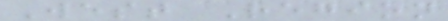West Region
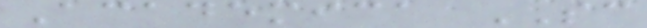Academica SC
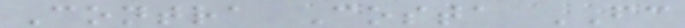Contra Costa FC
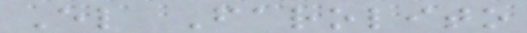El Farolito
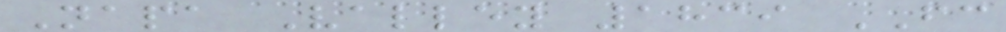Napa Valley 1839 FC
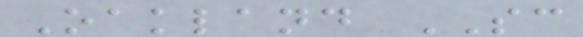Oakland SC
